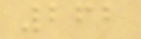262
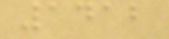1412
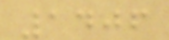1406
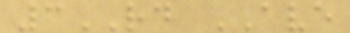3RD AVE
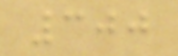300
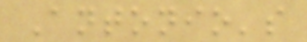Antonio's
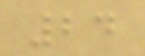24
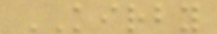KIRBY
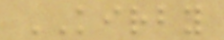KIRBY
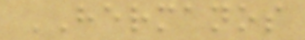HERMANOS
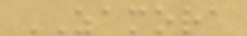ZAMORA
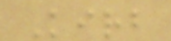Kirb
